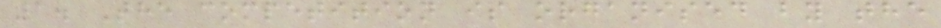1. The competition is organised by the
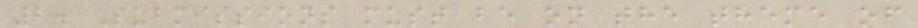2. Submissions must be on the theme of
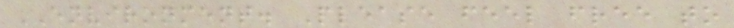ENVIRONMENT. Please feel free to
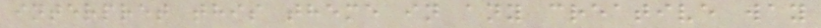interpret this theme in any creative way
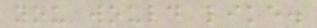you would like.
